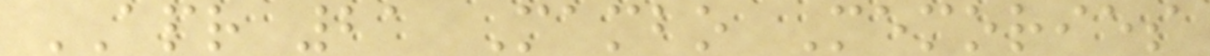APR 21 Mambo Memories
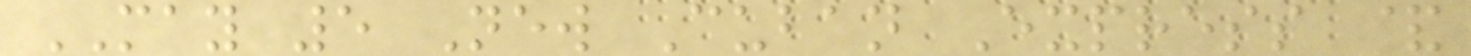MAY 5 New Cuban Express &
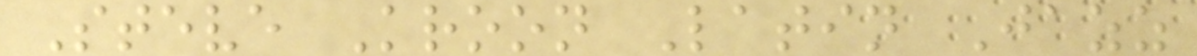Steve Kroon Latin Jazz
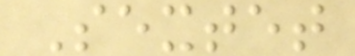Sextet
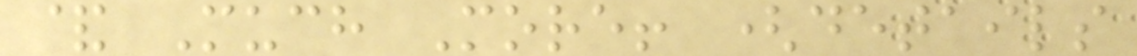& Much More! (details
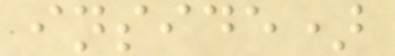inside)
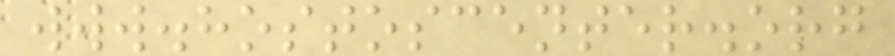www.hostoscenter.org
